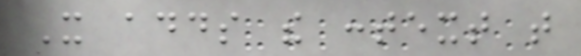It adds the context that
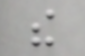the
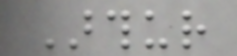Arthur
